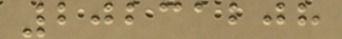20231208
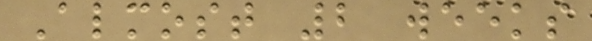Almost 2 weeks
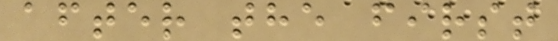after the first
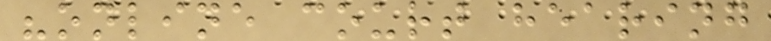"online court hearing
